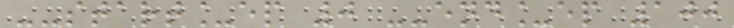--start_ep 0 --end_ep 100
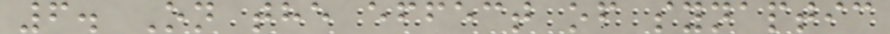6. On the effect of synaptic
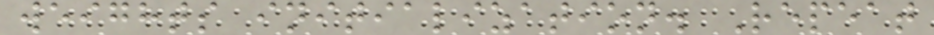weights initialization. Repeat
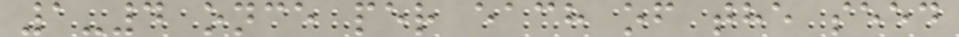1-4 once per each of the seed
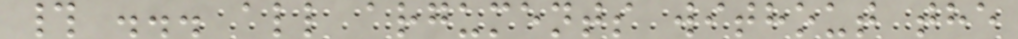# ... all arguments without the
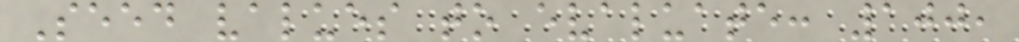Seed values to evaluate: 100,
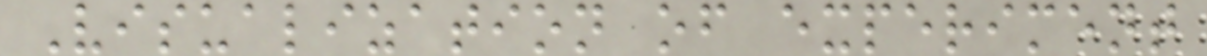Visualization of experiment
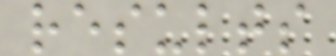results
